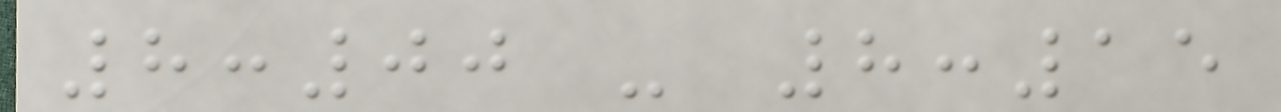8:00 - 8:15
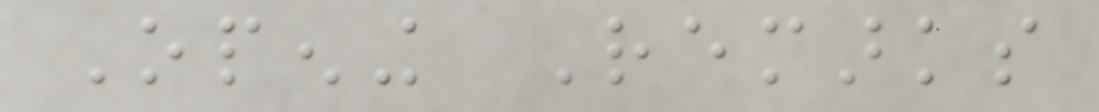Opening Remarks
